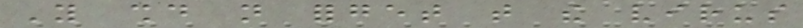You should not forget that the virus
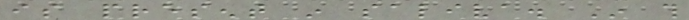is present in saliva. In this
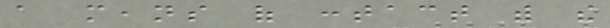a means of contact with the
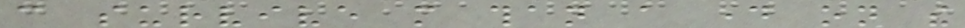can survive more than a day on the
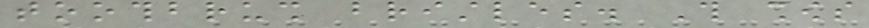toothbrush bristles. This shows
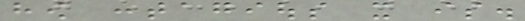how contagious it is.
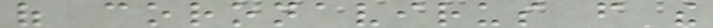of coronavirus from the
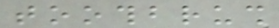toothbrush
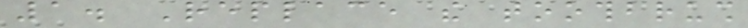1. Replace the toothbrush
